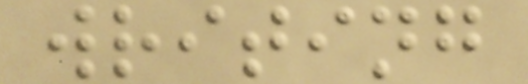writing
